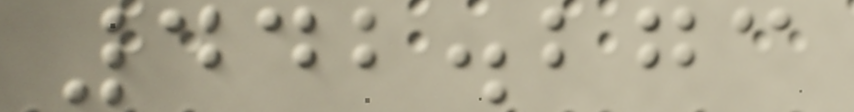442.273
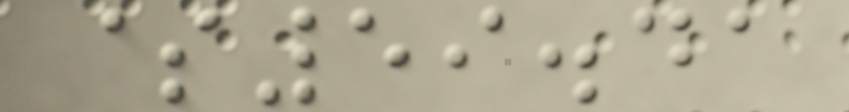$59.41
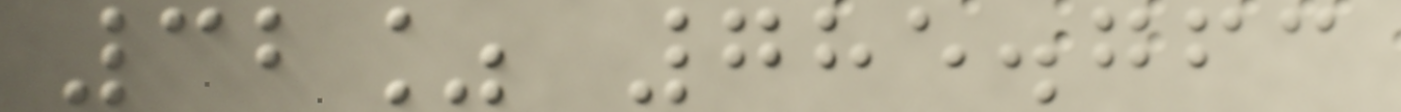32% 785.763
